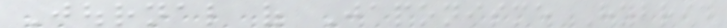Journal of Japonisme Hybrid
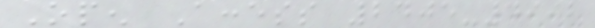Open Access 2405-4992
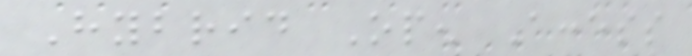Hybrid Open Access
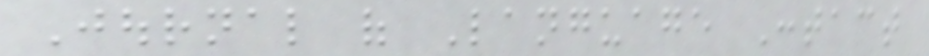Journal of Language Contact
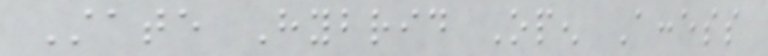State Hybrid Open Access
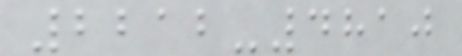2212-4810
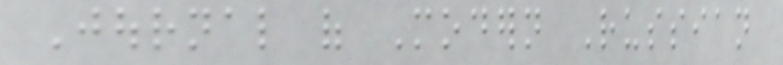Journal of Modern Russian
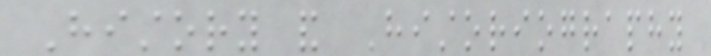History and Historiography
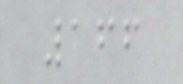166
